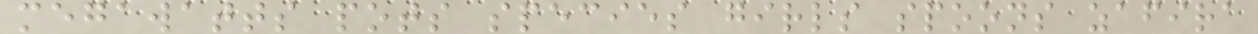megawatts pots species girls spoons zafira
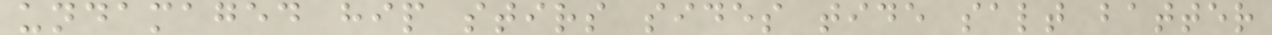undamaged hip stirs sides tide salt batter
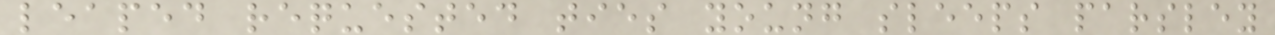leaped requested ties young sleeps parsley
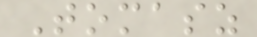Tomasz
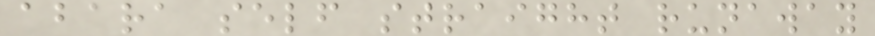abara self straight runaway
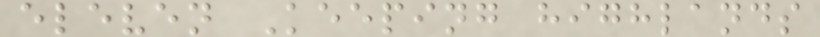eleven Keeping highlands
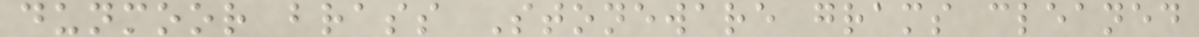dunmoor brass Stoneware grams cleaned
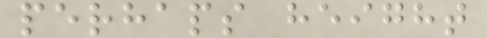perhaps height
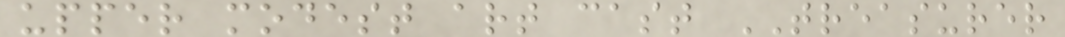upper modest art cast TREASURER
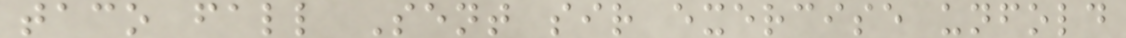taco fall Sent sir exercise unfold
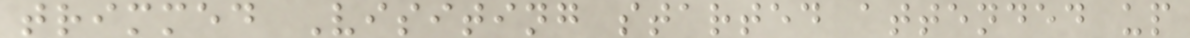trimmed Visiting started attended up
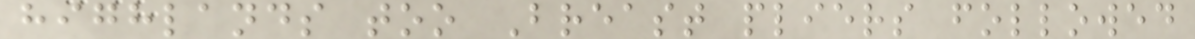highlands too Breast pliers followed
